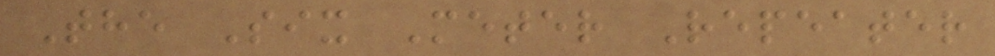The Six Meter Repeater
